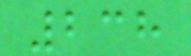238
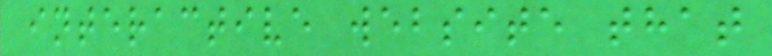interactive website that
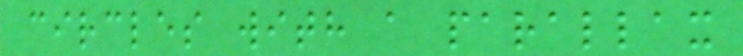circles with a parallax
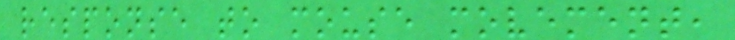response to mouse movement,
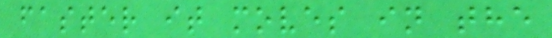faster it moves in the
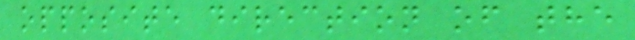opposite direction of the
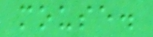mouse.
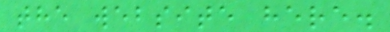the website here.
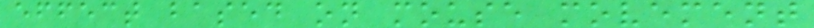effect based on mouse movement
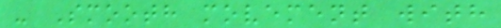- Smooth movement with
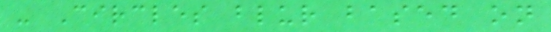- Circles blur based on
